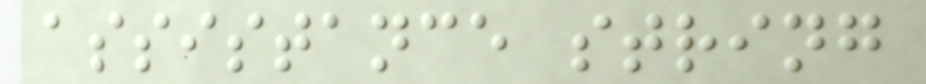assistance string
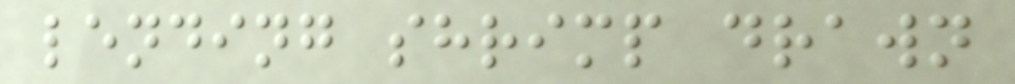lending shrimp drawn
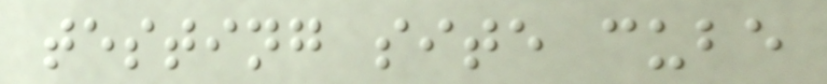testing site cube
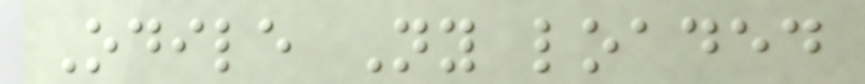Odile Ny loaded
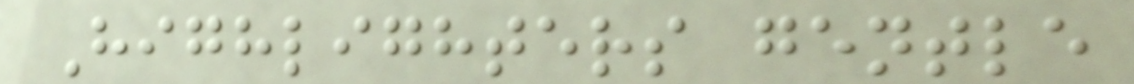Highlighters gentle
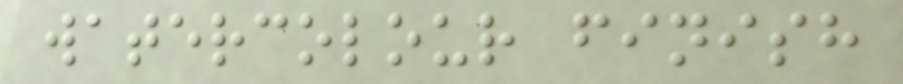watercolour finish
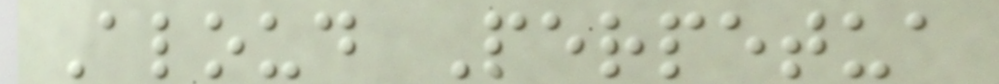Aloud Perpetua
